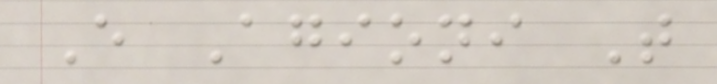E Agioni T
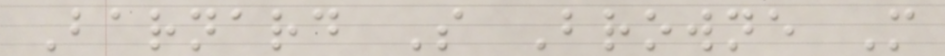Barnard S Browne M
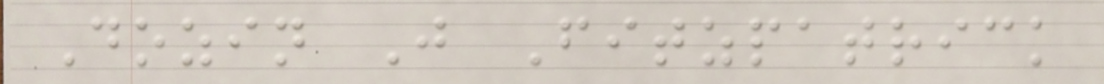Dozin J Fitzpatrick
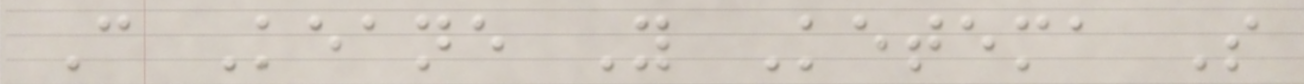C Keane Y Ketema S
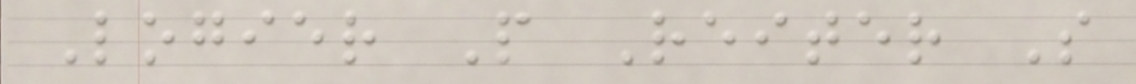Logier P Reiter S
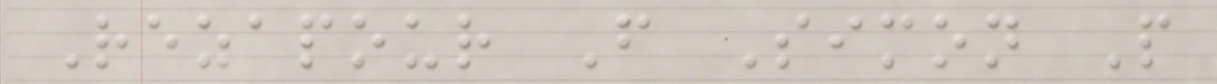Rezapour F Simon P
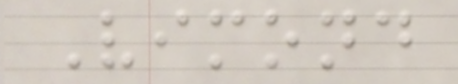Vimond
